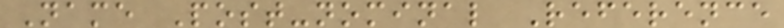Name Post-nominal Reference
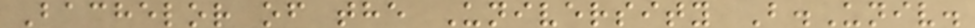Bachelor of the University B.Univ.
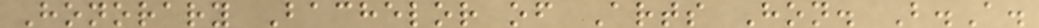Honorary Bachelor of Arts Hon. B.A.
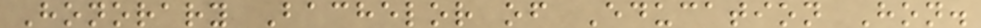Honorary Bachelor of Education Hon.
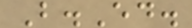B.Ed.
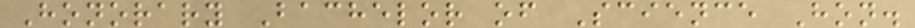Honorary Bachelor of Science Hon.
